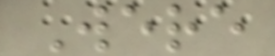Were
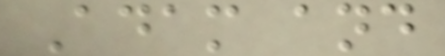Adam and
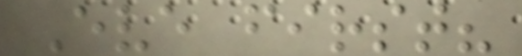Eve first?
